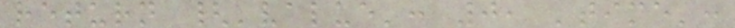return {'value': 0, 'time':
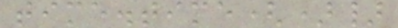time.time()}
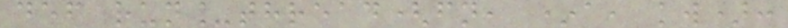def run_thread(fn, *a, kw):
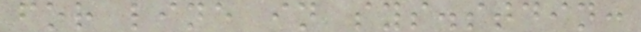for line in sys.stdin:
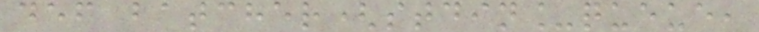def batcher(stdin_queue,
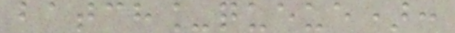batch_queue):
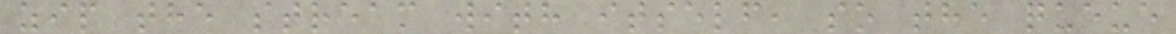zip the stream with itself, so the queue
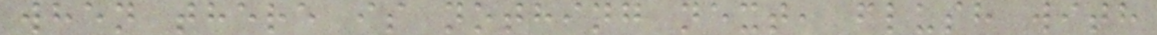when there is nothing next, flush with
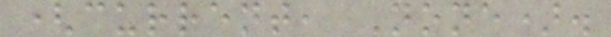(current, None).
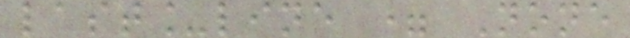last_line = None
